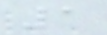1
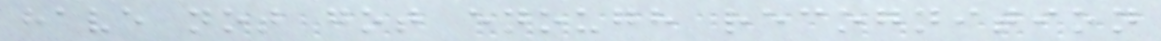have not got enough recognition
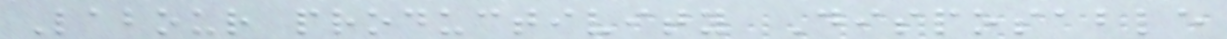Labour productivity Disposable
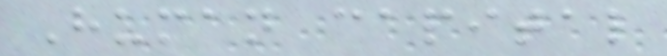Human capital
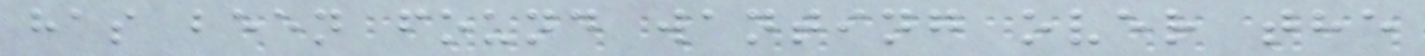has been found wanting over the
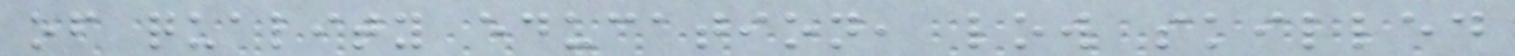of quality education, low skilled
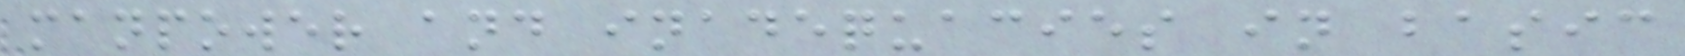manpower and inadequacies in basic
